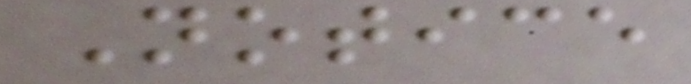Notice
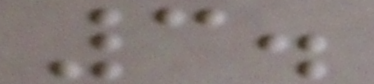3.
